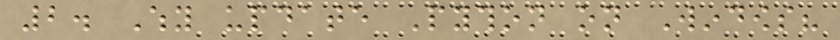2. Why update Python on Windows?
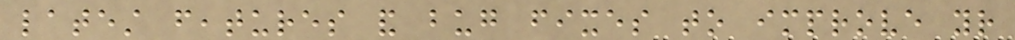latest features and bug fixes to improve your
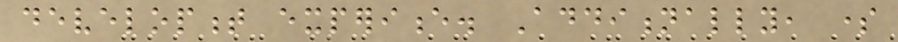development experience. Additionally, some
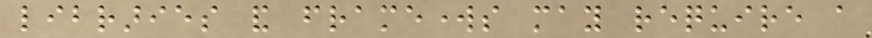libraries and frameworks may require a
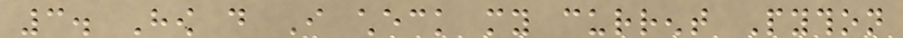3. How do I check my current Python
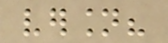version?
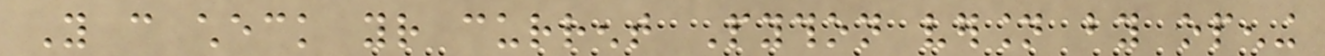You can check your current Python version by opening
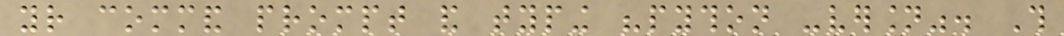your command prompt and typing "python -version". This
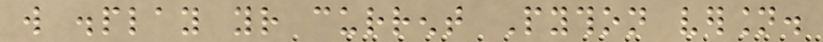will display your current Python version.
